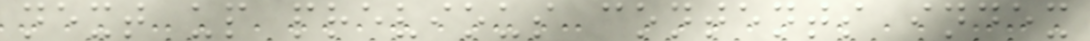next up previous contents index
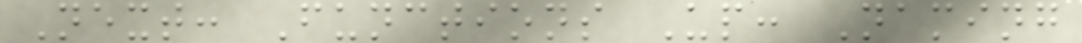Next: Functions Up: Naming
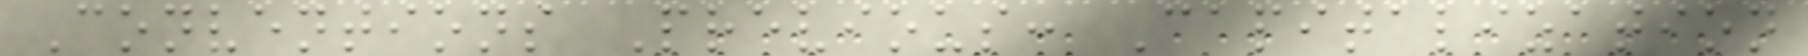Conventions Previous: Capitalization
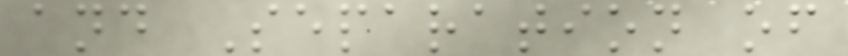and Separation of
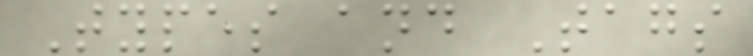Types and Tags
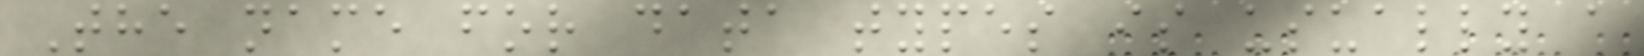The name for data types is usually a
